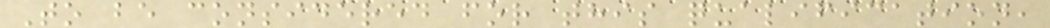To be considered for this qualification,
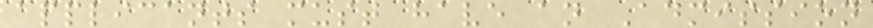applicants must have an Admission
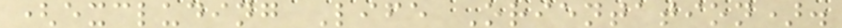(excluding Life Orientation).
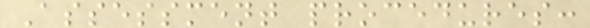Assessment procedures:
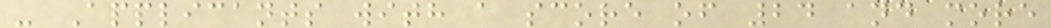- Applicants with a score of 24 and more
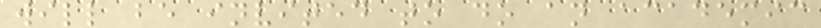will be invited to do an academic
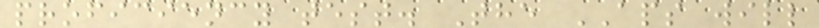proficiency test. The APS will
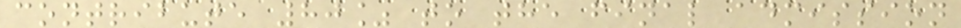contribute 80% to the final admission
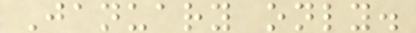January only.
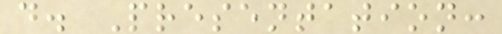d. Presentation:
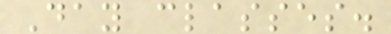Day classes.
